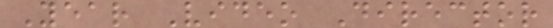Year Video Director
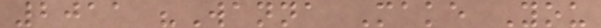2011 "Wanna Make You
